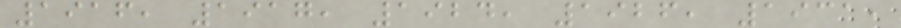1916, 1917, 1924, 1926, 1931,
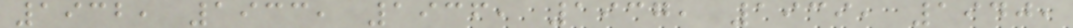1932, 1933, 1936, 1937, 1939, 1940,
